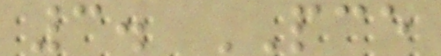3. PCE
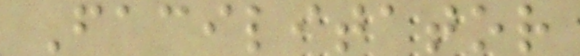Facilitator
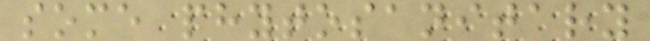some phytosanitary
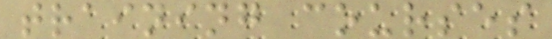training courses
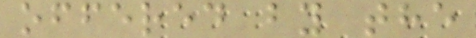offered by the
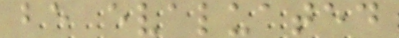be evaluated
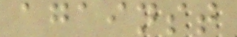against
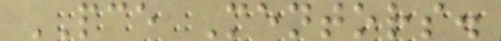PCE Mentors.
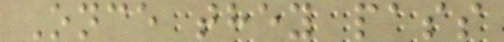Once they pass
